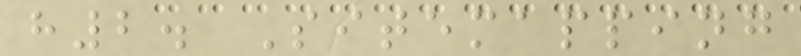h2. Sitemapping
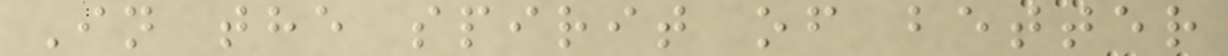In the spirit of better
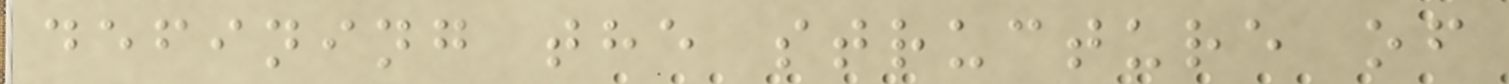defining the structure of
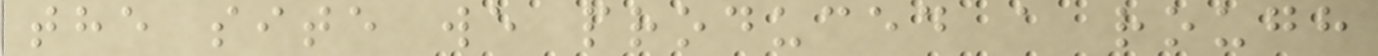the site we produced a rough
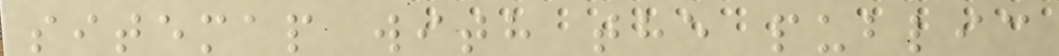sitemap with the public
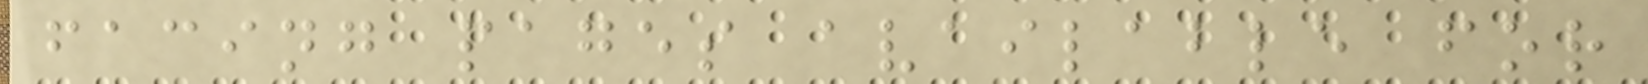facing pages available for
